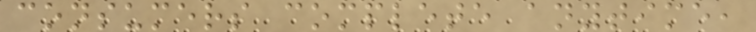consumers complete anytime,
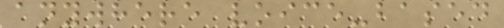anywhere voice-based
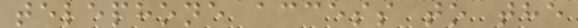telephone access to the
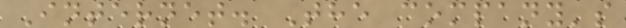Internet. The company's
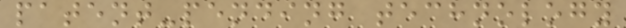patent-pending technology
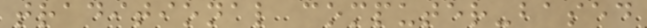traditional computer-based
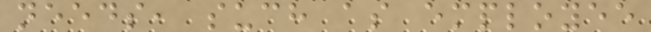needs, such as employee
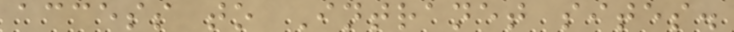access to Intranet sites.
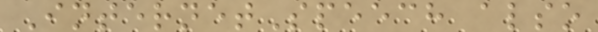InternetSpeech also
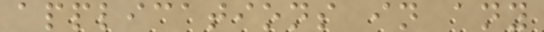applications in any
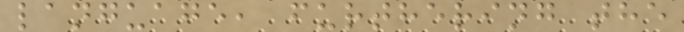language, furthering the
